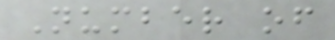Number of
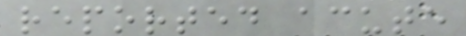reported acute
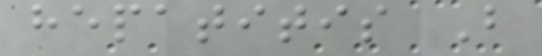hepatitis B
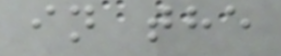in the
